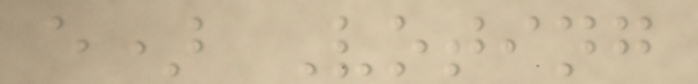e) Voting
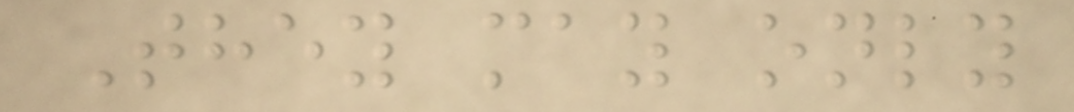They may only
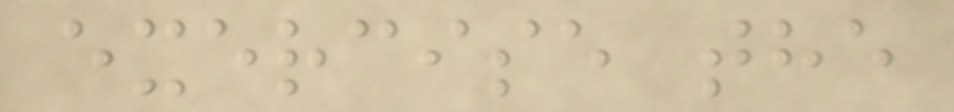exercise the
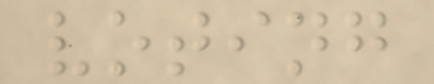voting
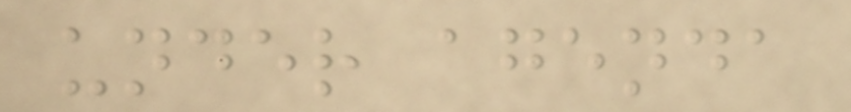under agenda
